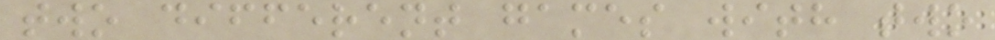two different games with two
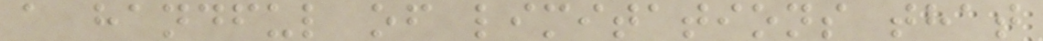a handful of limitations that
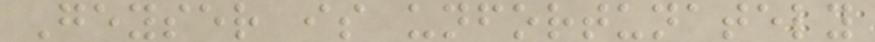Geyser is unfortunately
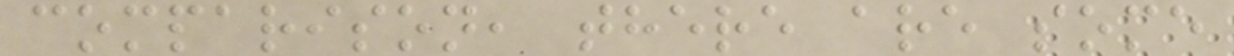comparison, there are some
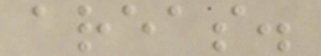areas.
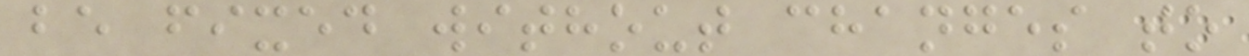be fixed without changes to
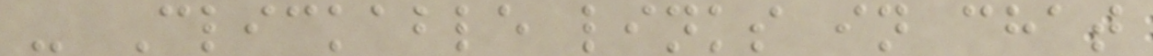- Clickable links in chat
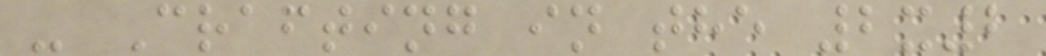- Crafting in the 2x2
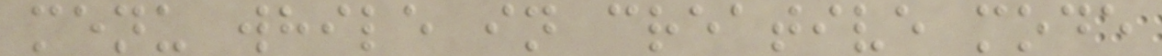menu while in creative mode
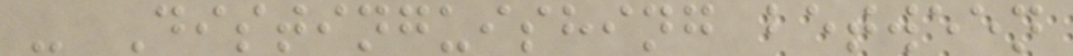- Distinguishing between
